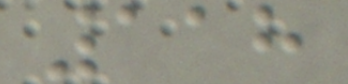118
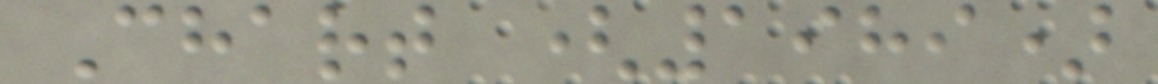Chart (1989)
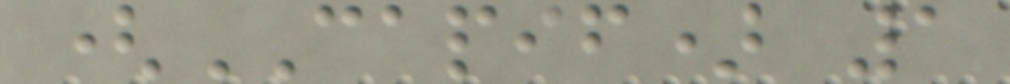(CAPIF) 1
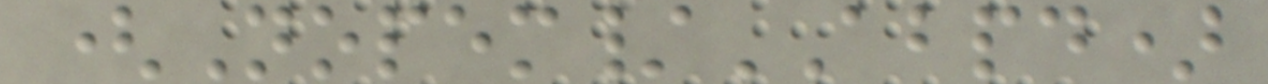(Nopem/ABPD)
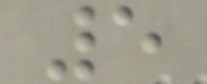5
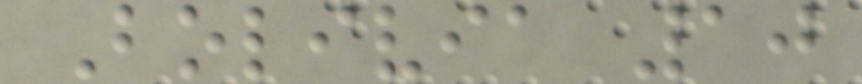Bolivia 10
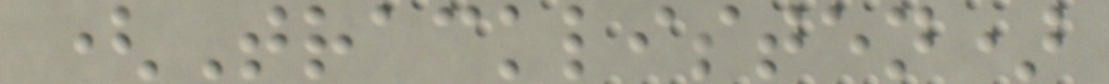(Tracklisten)
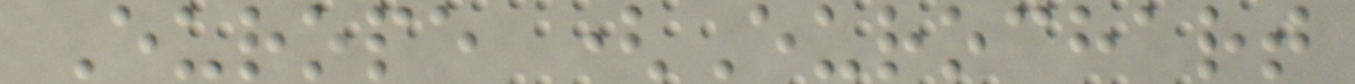Europe (Eurochart
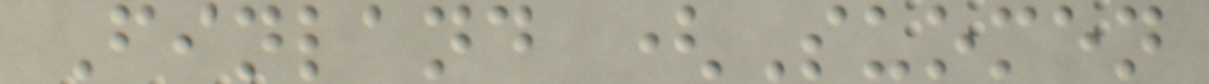Finland (Suomen
